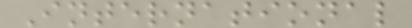International
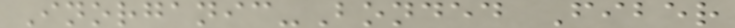Inorganic-Bonded Fiber
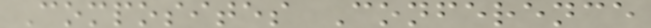Composites Conference
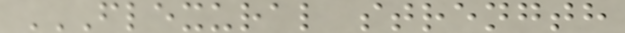FLEXURAL STRENGTH
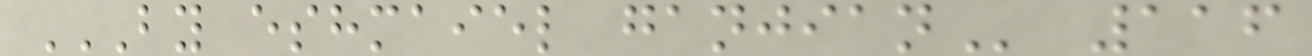BY ESHMAIEL GANJIAN 116
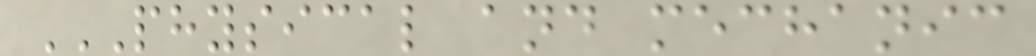PHYSICAL AND MECHANIC
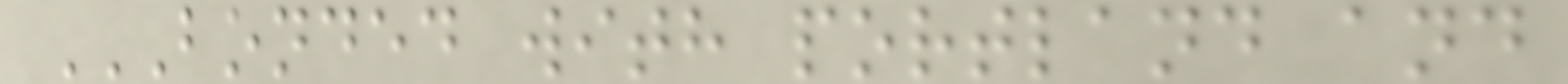BONDED WITH PORTLAND AND
